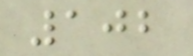102
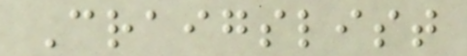Craigslist
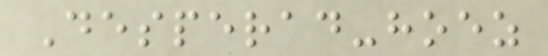Desperad-hoez
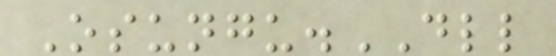Osungu.DLL
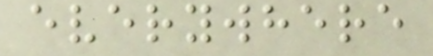everywhere
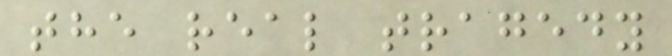the real tragedy
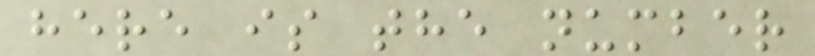here is the number
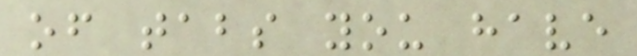of tabs you have
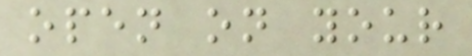open on your
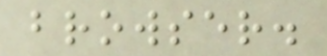browser.
